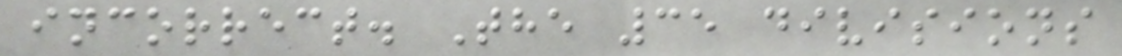incorrect. The 35 divisions
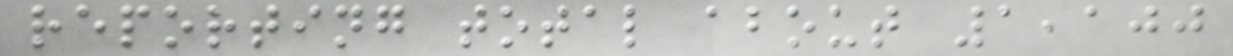reporting total about 1,100
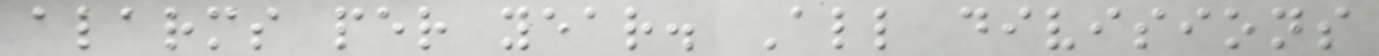alarms per year. All divisions
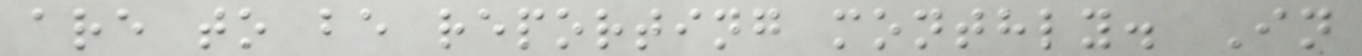are to be reporting monthly. In
